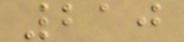210
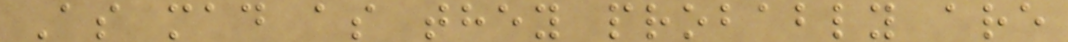As mad as they probably are
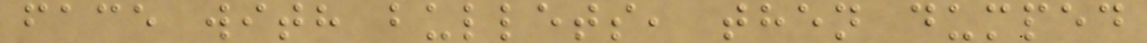face with bullets, then dumped
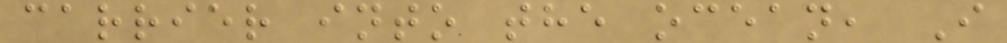carrier into the ocean, I
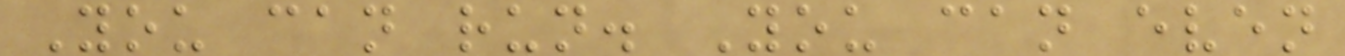You can run. You can even
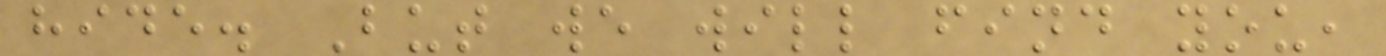hide. But we will find you,
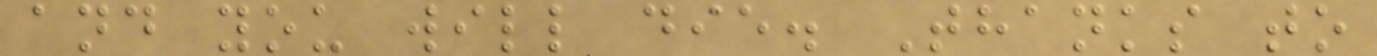and you will die. Thanks to
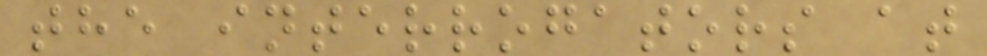the interrogators at
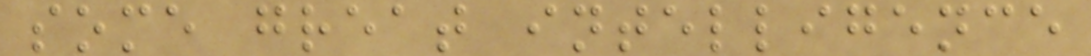some great intelligence
